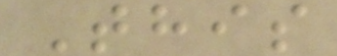This
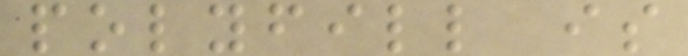polyfill is
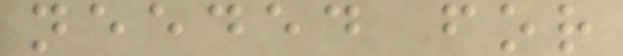needed for
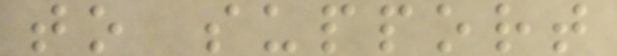to support
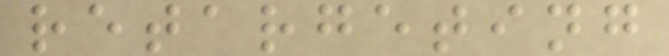retargeting
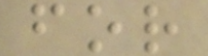for
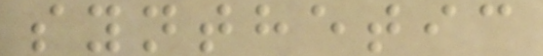synthetic
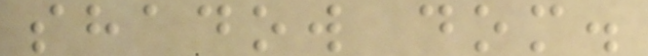shadow dom.
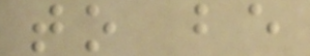to be
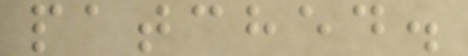patched.
